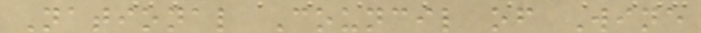National Council of Wine
